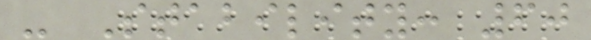- Stability: 60
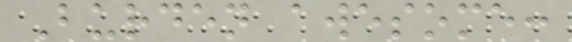Burden awesome:
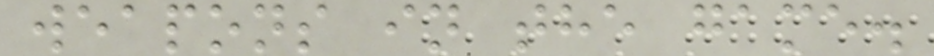weapons in the game.
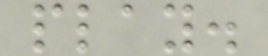play.
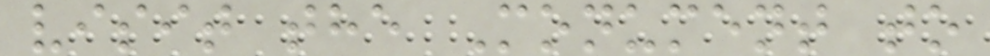visit the Monument to
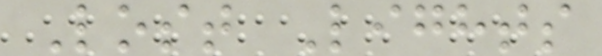Lost Lights
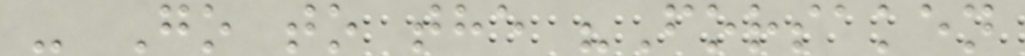- Go to the "Forsaken
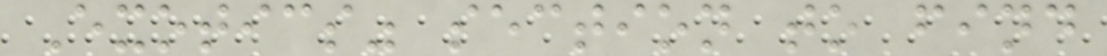Exotics" section to find
